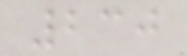230
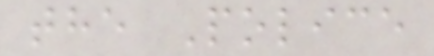the Police
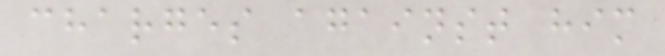charges against him
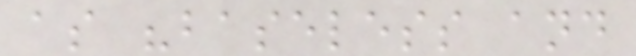as "baseless and
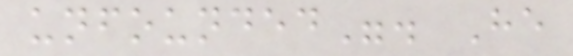unfounded". He
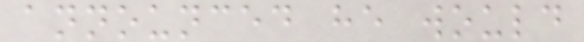announced he would
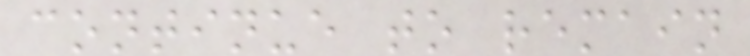continue to remain
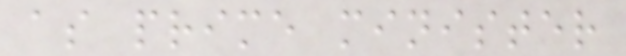as prime minister
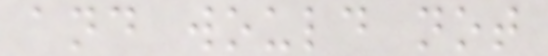and would not
